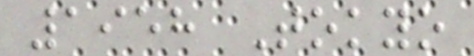1958 Tokyo
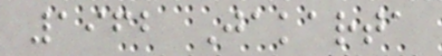1962 Jakarta
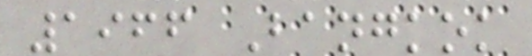1966 Bangkok
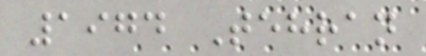1974 Tehran
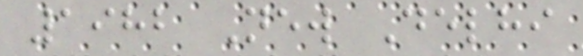1982 New Delhi
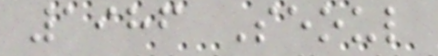1986 Seoul
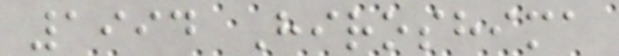1994 Hiroshima
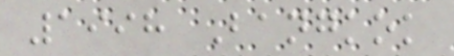1998 Bangkok
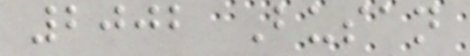2002 Busan
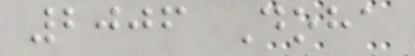2006 Doha
